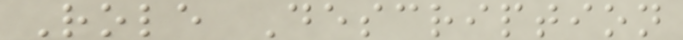Role Description
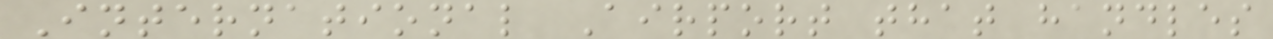International Airport that handles
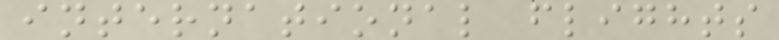international flights
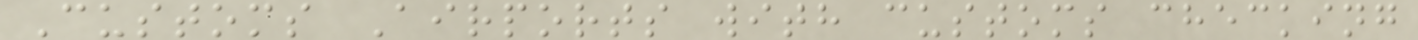Customs Airports with customs checking
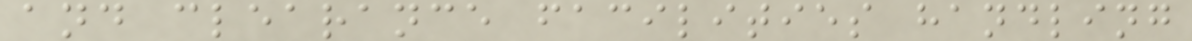and clearance facilities handling
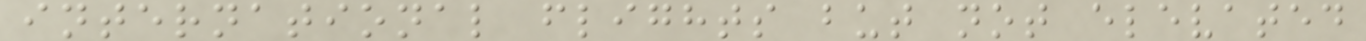international flights but not elevated
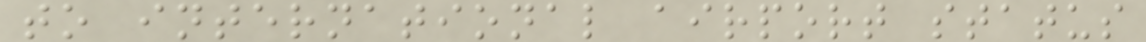to international airport status
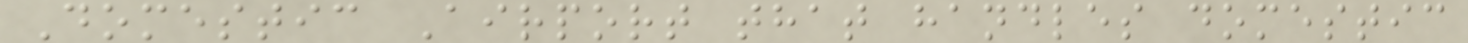Domestic Airport that handles domestic
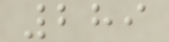289
